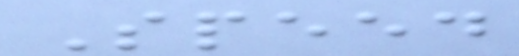Speed
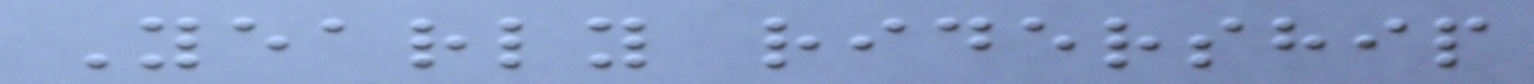Yearly ridership
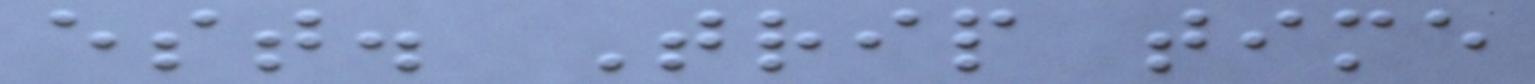est. Trip time
